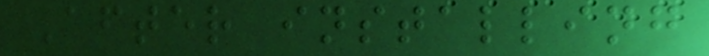After installing
